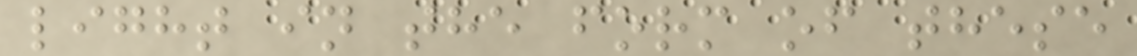light in the form of these
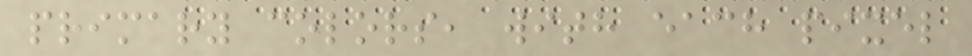primary colors, with each pixel
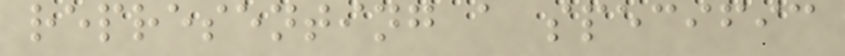representing a specific
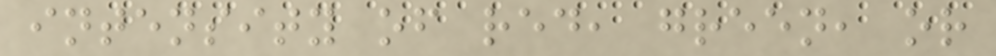intensity of red, green, or
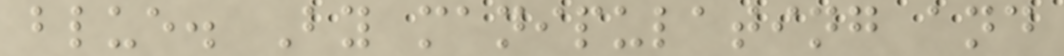blue. By manipulating and
